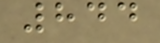844
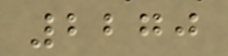2270
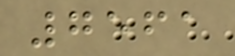7561
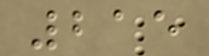215
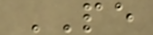PE
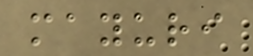mayuri
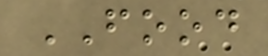FOOD
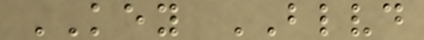KEY BLVD
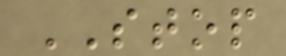STOP
